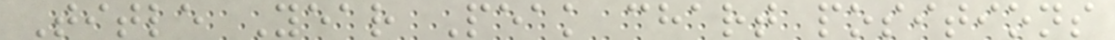Title Year Peak chart positions
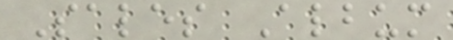Sales Album
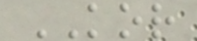KOR
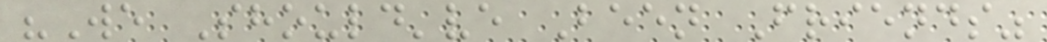"We Should've Been Friends"
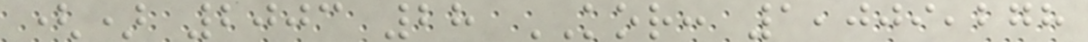() 2003 28 KOR: 1,009,278
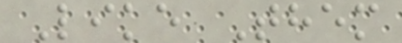Like Them
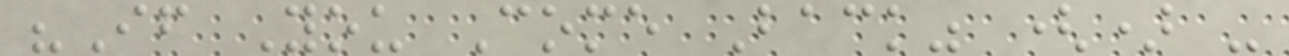"If You Come Back" () -
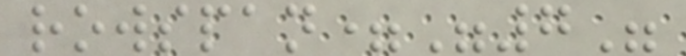rowspan="7"
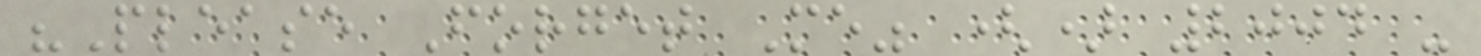"Please Forget Me" () 2004 -
